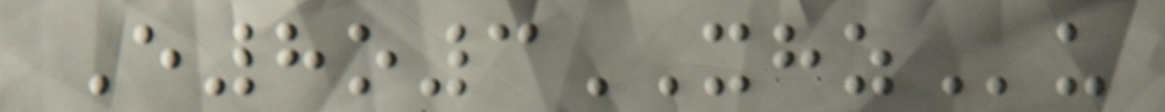E8o3XHZu
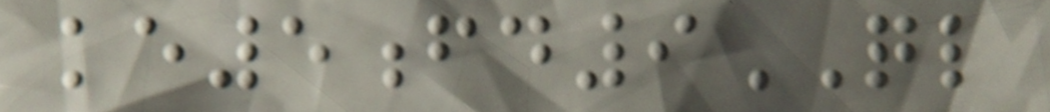ke5fd9QL
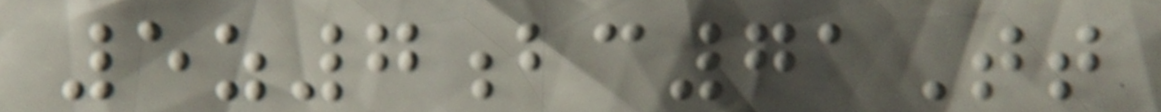5z7bc71Tt
